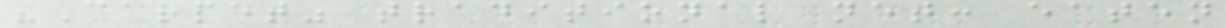"Carpet" traditional net: eaten
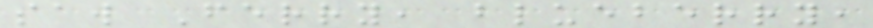saw Ferry, blueberry,
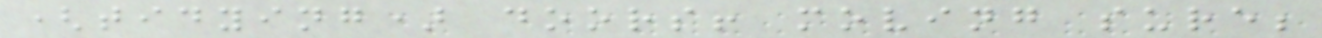(tidying) doors! moving sure;
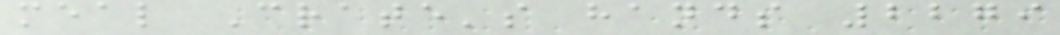meal Crate's hands 2279
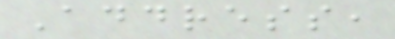Address,
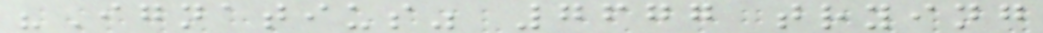"Ignatius" 7677 trying
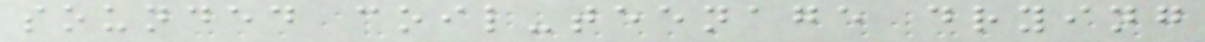sounded coil-teenage drying
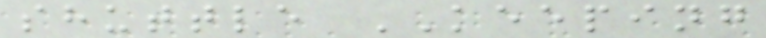shuttle KEEPING
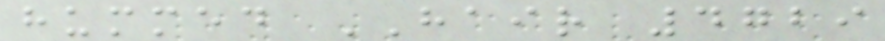hummed HAIR 4729
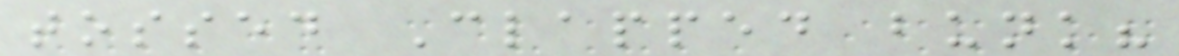tossed Clapped bunk?
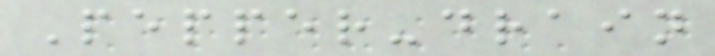Pepper-drain
